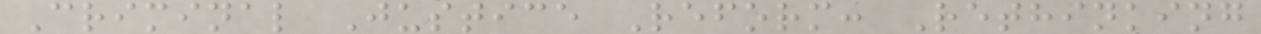Criminal Justice Reform: Rethinking
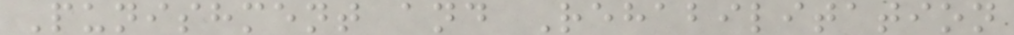Punishment and Rehabilitation
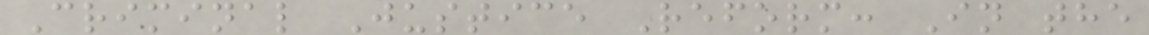Criminal Justice Reform: In the
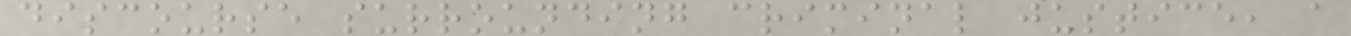discourse surrounding criminal justice, a
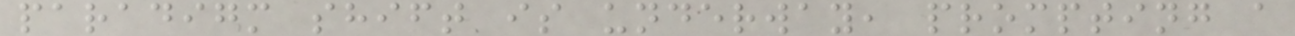paradigm shift is underway, prompting a
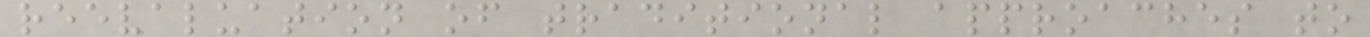reevaluation of traditional approaches to
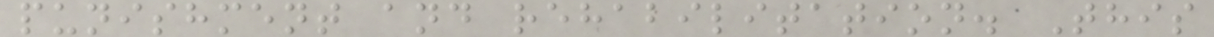punishment and rehabilitation. This
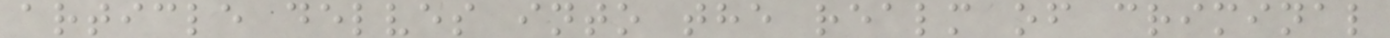article delves into the realm of criminal
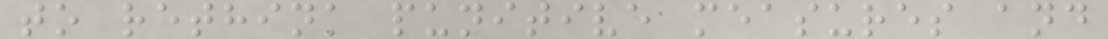to rethink punitive measures and
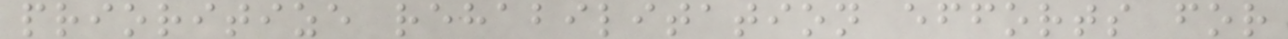prioritize rehabilitation efforts for
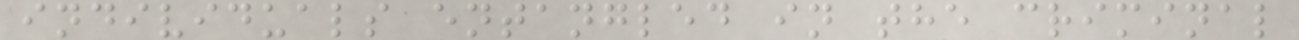individuals entangled in the criminal
